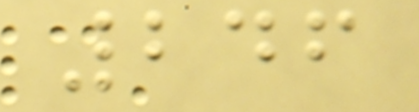246
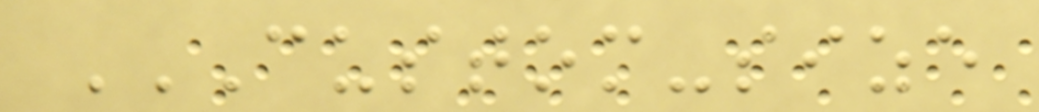CUSTOM-SIZE
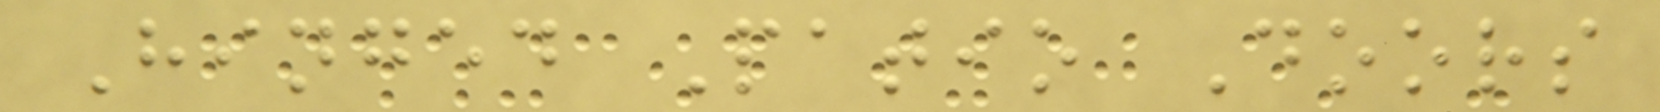Hinged Patio Doors
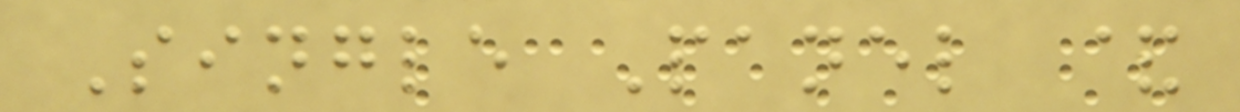Single Panel &
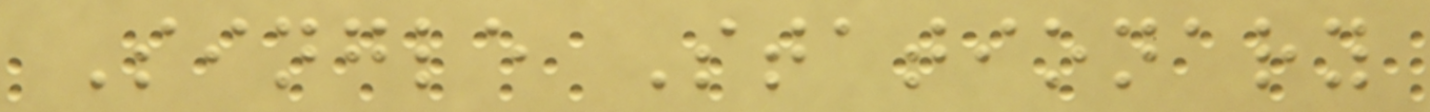Single Stationary
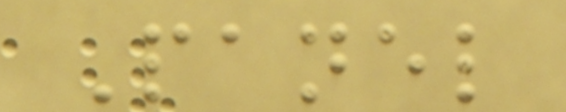Panel
